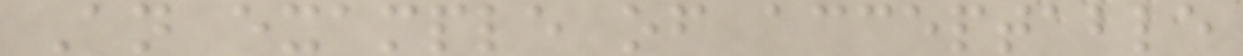An example of acceptable
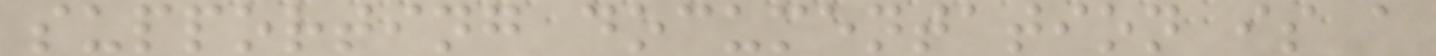supporting documentation is a
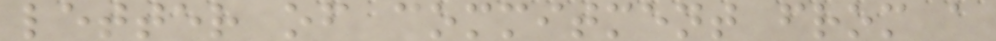letter of commitment from a
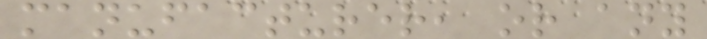manufacturer, or any
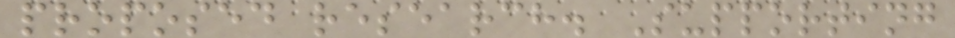proposed research. Supporting
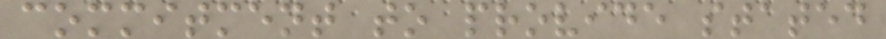commitment to provide stated
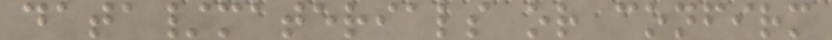data/materials or confirm
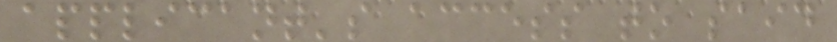applicant's access to said
